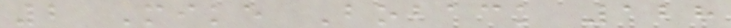2 Mike Boback 128
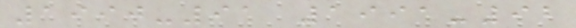1990-91 1991-92
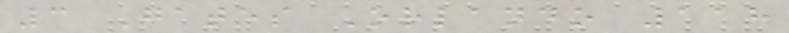3 Gates Orlando 118
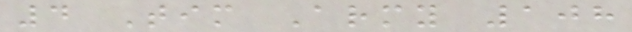4 Tim Army 108
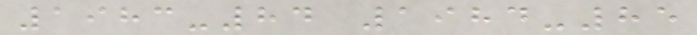1983-84 1984-85
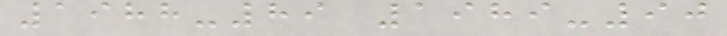1988-89 1989-90
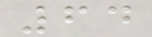64
